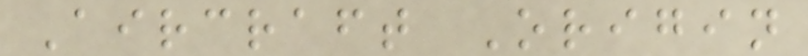Aircraft Origin
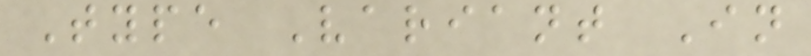Type Variant In
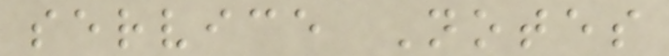service Notes
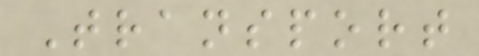Transport
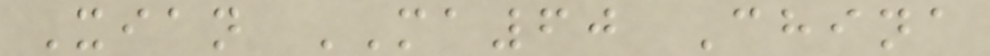Xian MA60 China
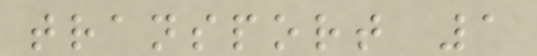transport 1
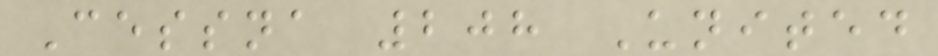Cessna 208 United
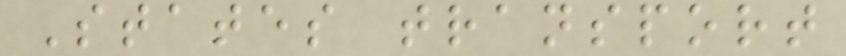States transport
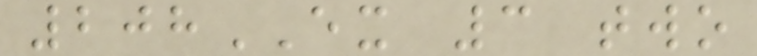208EX 3 two
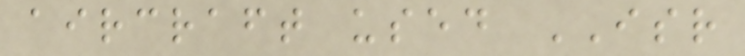aircraft used ISR
